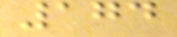174
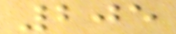205
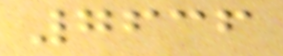7636
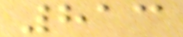813
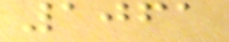1061
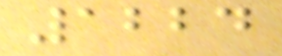1224
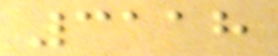3118
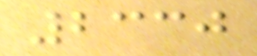2330
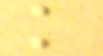k
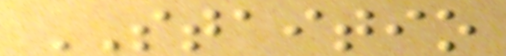STAITIO
